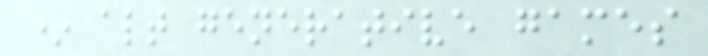* alt generative games
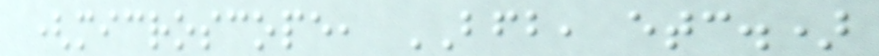(microscope, BFB, etc.)
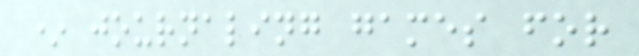* journaling games for
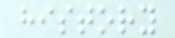history
